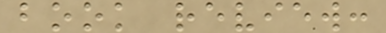book review:
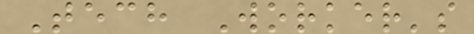Tech Worker's
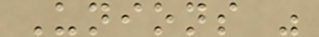Unions "
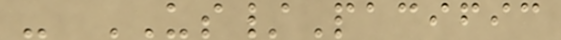- US/Pacific
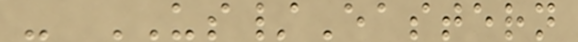- US/Eastern
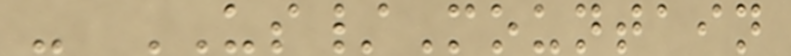- US/Mountain
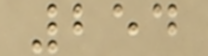254
